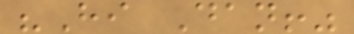"Hi Dan!"
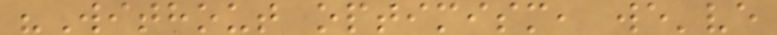"Without optimism, we've
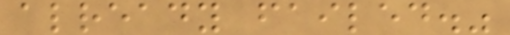already failed."
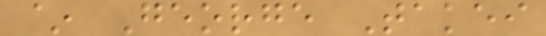~ George Takei
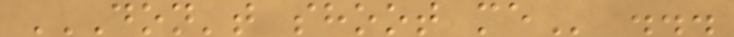DON'T SHOOT ME ...
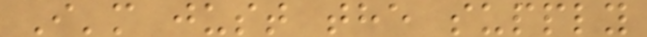I'm just the supply
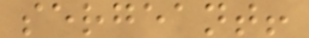sergeant!
